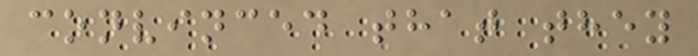convinced that they
